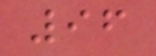96
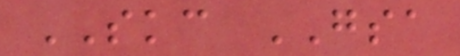SKC GSA
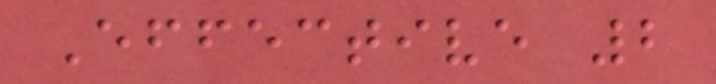Effective 2
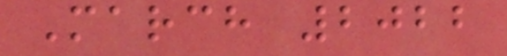March 2022
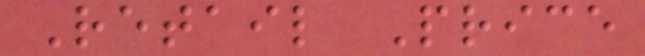Retail Price
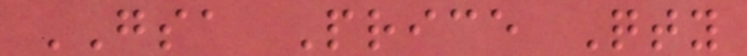GSA Price Qty
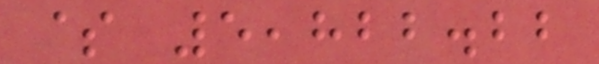$ 5,822.22
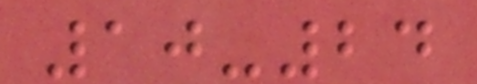10-24
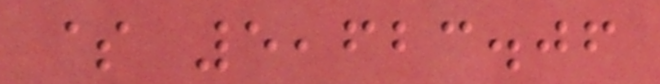$ 5,623.06
